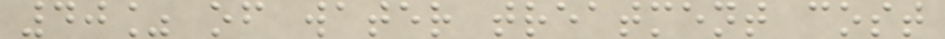40% of water treatment cost
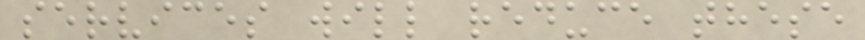services will reduce these
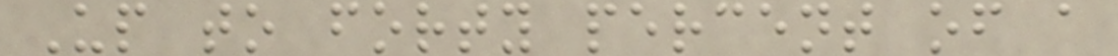Up to forty percent of a
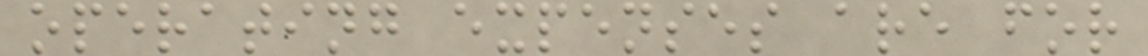operating expenses are for
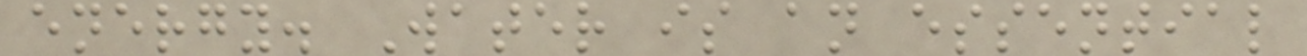energy. Water is an essential
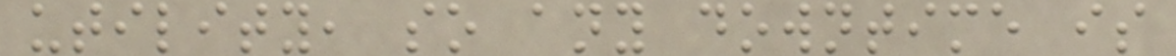utility, so any downtime is
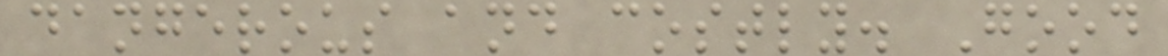dangerous and costly. Good
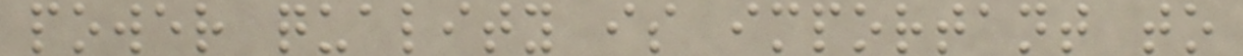power quality is important to
